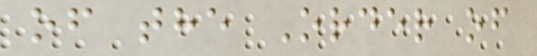of the Order of
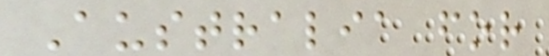Australia for
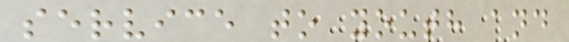service to youth and
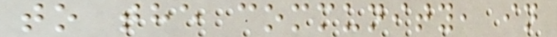to the community, in
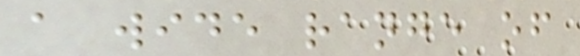a wide range of
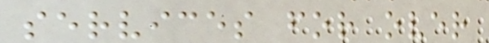services for over
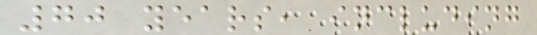70 years, including
